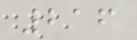216
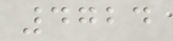4724
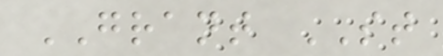GRANT ST
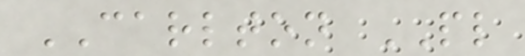CARLTON PL
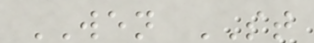WEN ST
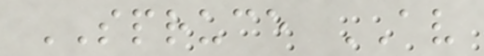SPRUCE AV
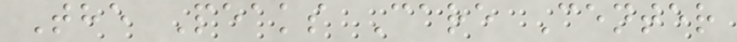The Peaks Care Center
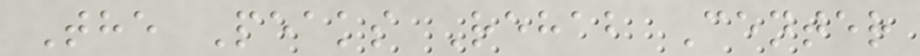The Peaks Rehab Center
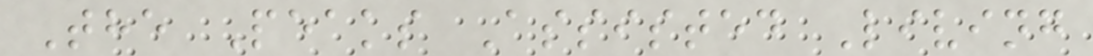The Peaks Assisted Living
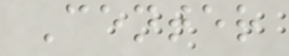Center
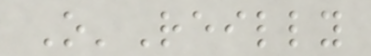O'Reilly
